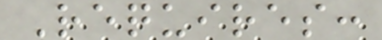Requires:
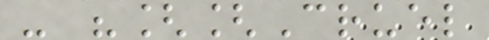- "[[Cruel
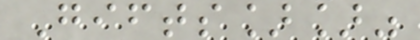Gifts]]"
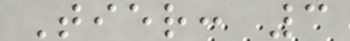Tier: 3
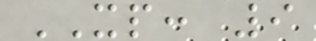XP: 9
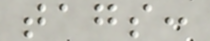tags:
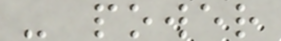- power
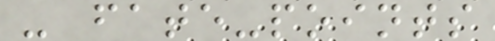- fate-points
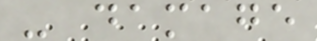- damage
